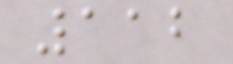112
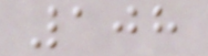108
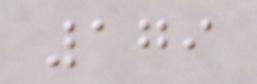179
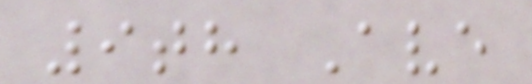9th Ave
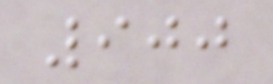900
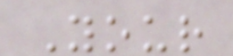Your
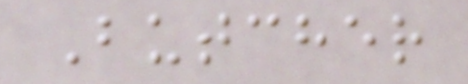Butcher
